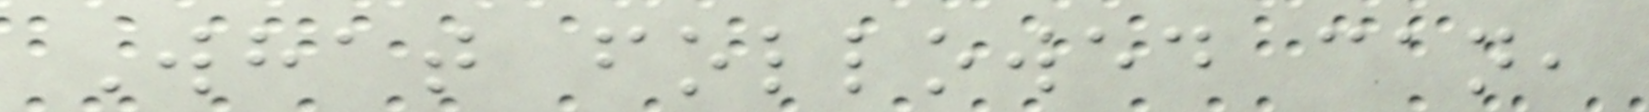What followed can,
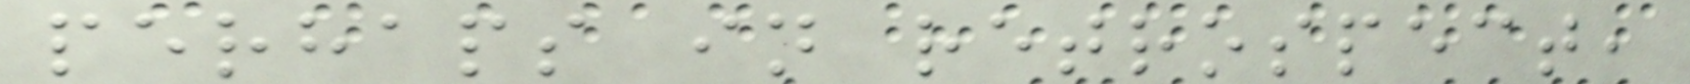perhaps in retrospect,
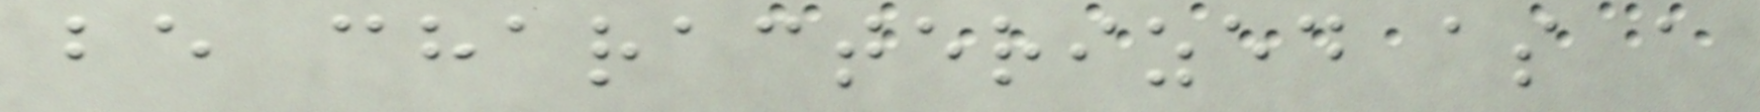be characterized as a
